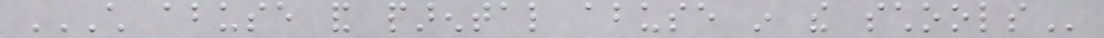CHILD ABUSE AND PARENTAL ABUSE IN THE SCHOOLS
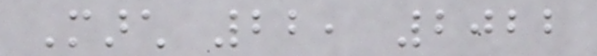March 22, 2022
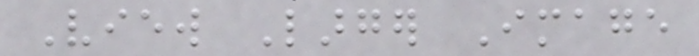View Larger Image
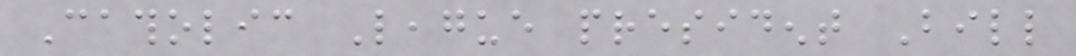Catholic League president Bill
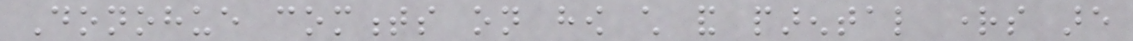Donohue comments on how child and parental rights are
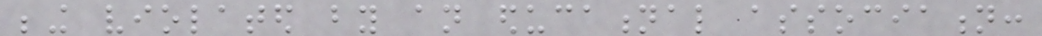being violated by an educational association:
